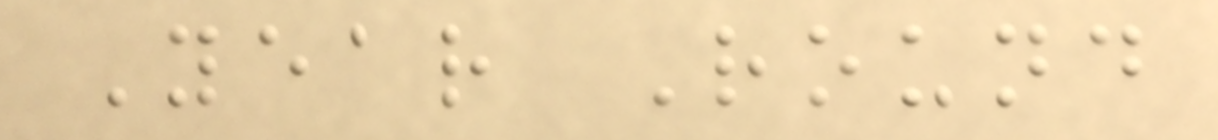Year Round
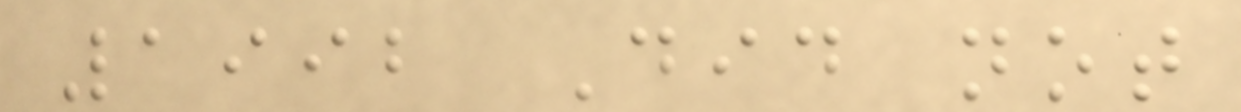1992 Did not
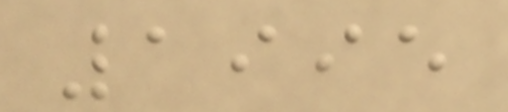1995
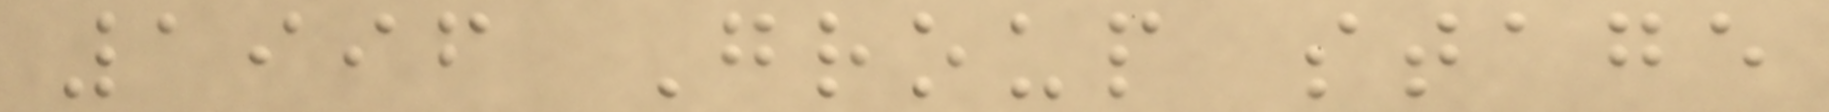1996 Group stage
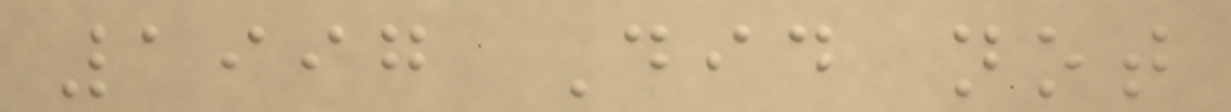1997 Did not
